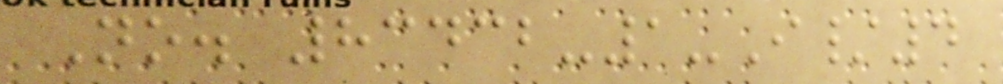No. 83432-1-I/4
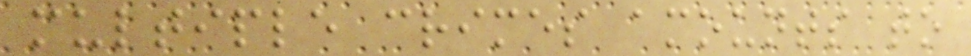multiple crimes amounts to
